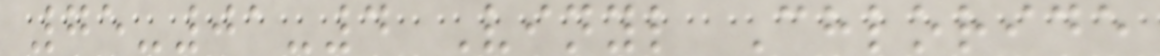75-01-4 Vinyl Chloride
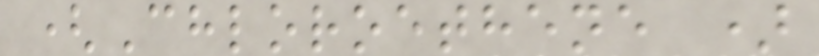(Chloroethene )
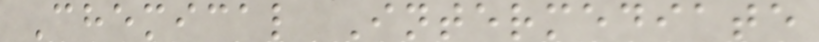Chemical Intermediate
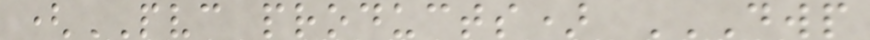(PVC products) DWP
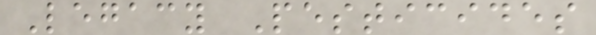Legacy Pesticides
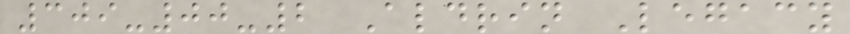309-00-2 Aldrin Legacy
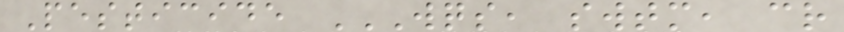Pesticide WQS, SWTM, CR
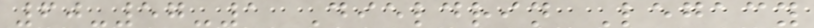60-57-1 Dieldrin Legacy
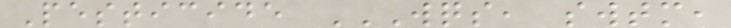Pesticide WQS, SWTM,
